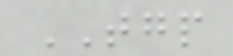TGP
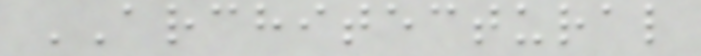ARCHITECTURAL
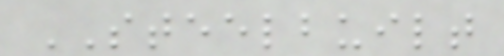STEELBUILT
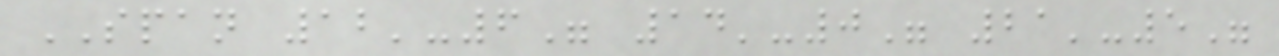SPAN 12'-6" 14'-0" 21'-5"
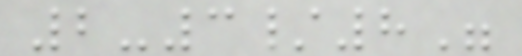2-3/8"
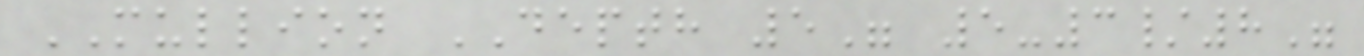MULLION DEPTH 5" 5-3/8"
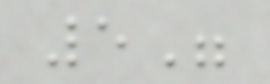5"
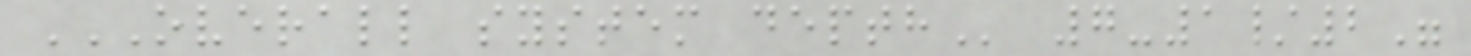OVERALL SYSTEM DEPTH 7-1/2"
